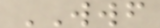WWF
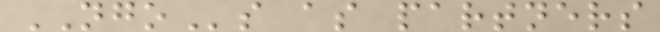NGOs as partners
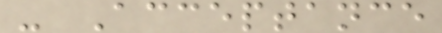- Acceptance
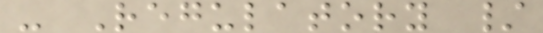- Regulatory /
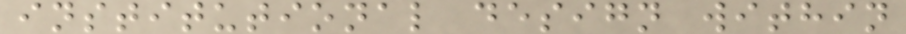institutional design within
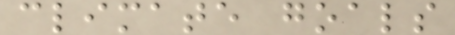climate goals
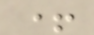+
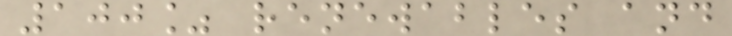100% renewables and
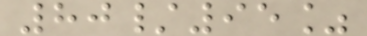80/95%
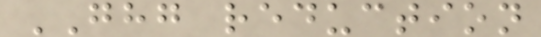GHG reduction
